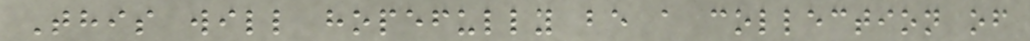This will hopefully be a collection of
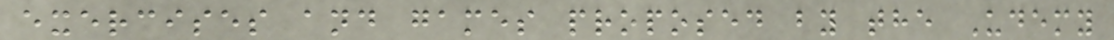exercises and games proposed by the Udemy
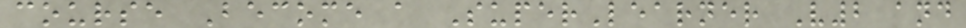course Become a SuperLearner V2 and
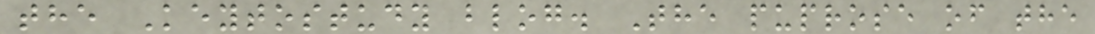the Keytostudy blog. The puprose of the
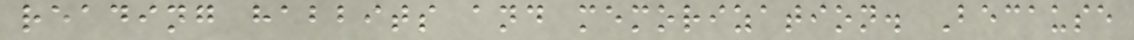reading habbits and memorization. Because
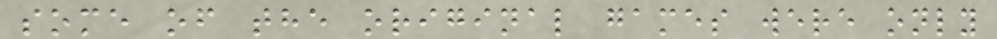some of the original games were only
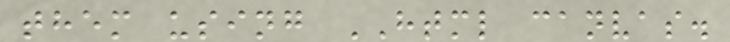them using HTML canvas.
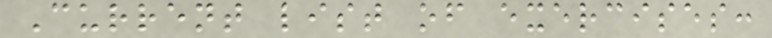Current list of exercises:
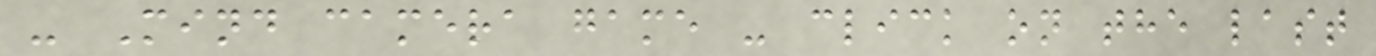- Mind camera game - click on the last
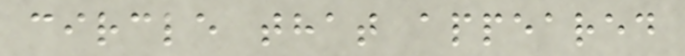circle that appeared
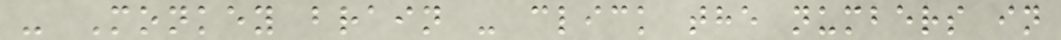- Monkey brain - click the numbers in
